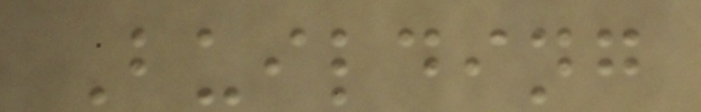Building
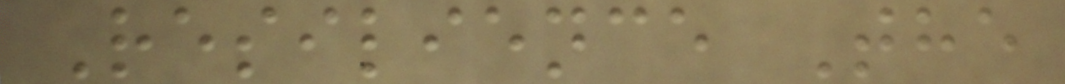Resilience The
